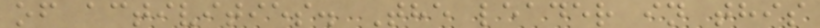of activities. The leader in this
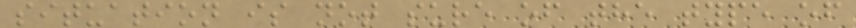situation is not sure of the type of
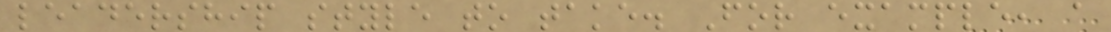leadership style to take. For example, a
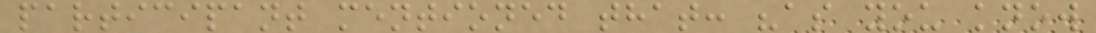participant mentioned that: "as you know
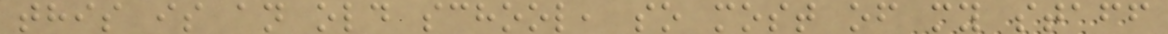this is an old school, so most of my staff
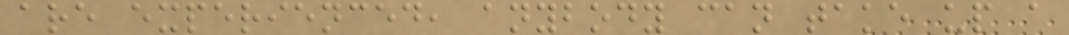are experienced, anybody can take up a
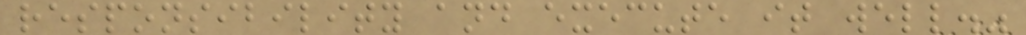responsibility and execute it well."
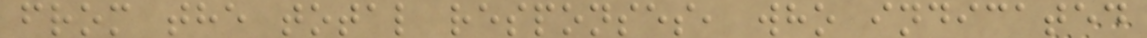from the total responses, who indicated
